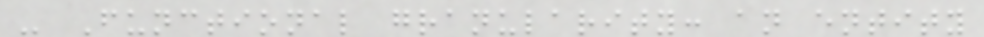- Functional granularity: an entity
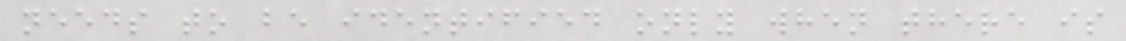needs to be identified only when there is
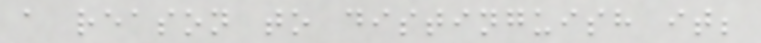a reason to distinguish it;
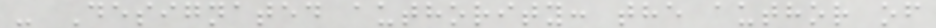- Designated authority: the author of
